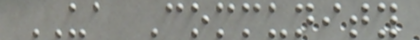UA Community
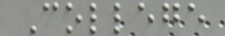College
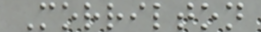Morrilton
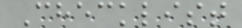Checklist
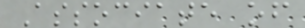Associate of
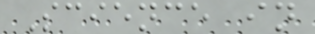Science in
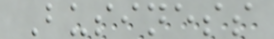Business
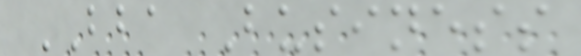BBA Business
